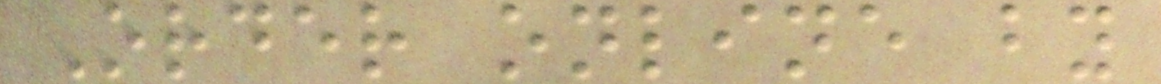Order online by
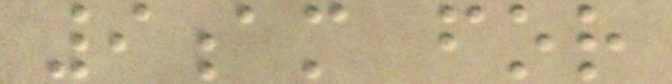9am for
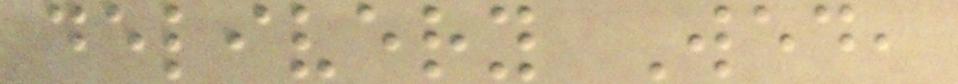delivery Wed,
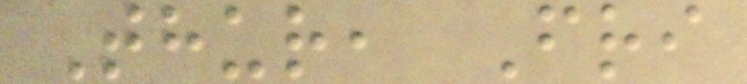Thur, Fri
